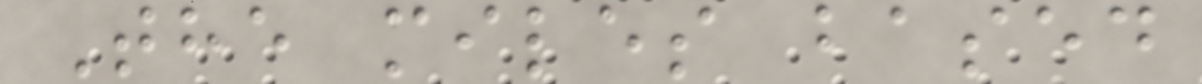The miles based
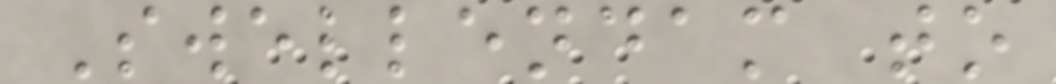Swellendam to
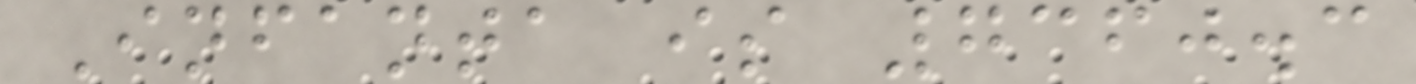Infanta is 7360.3
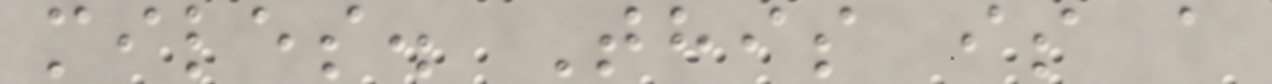miles. This is a
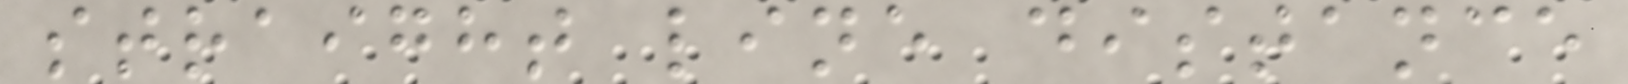straight line distance
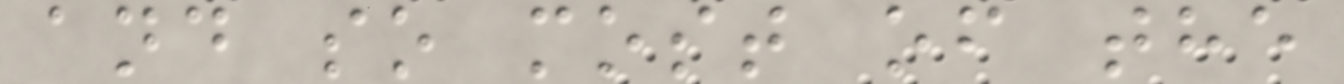and so most of the
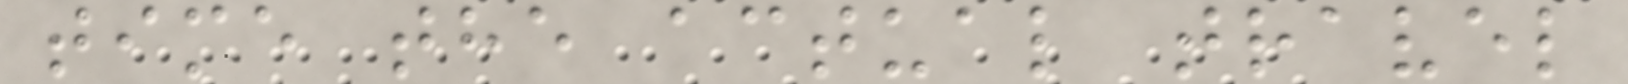time the actual travel
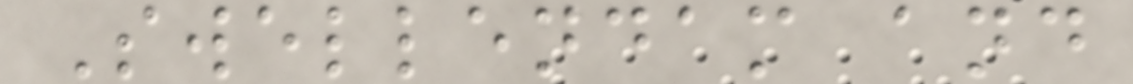Swellendam and
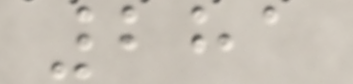281
